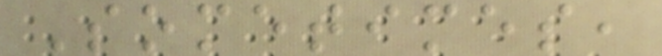Sometimes,
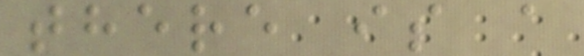there is a
